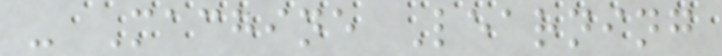- Machine Learning
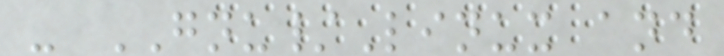- GNU/Linux and
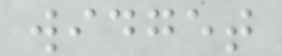widget
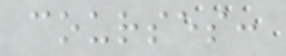courses:
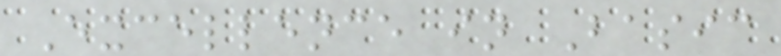Excellence in Basic
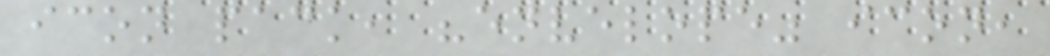icon pack, "envelope" icon,
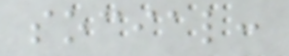social:
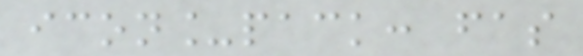icon_pack: fas
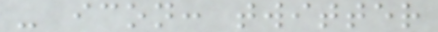- icon: twitter
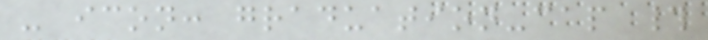- icon: graduation-cap #
